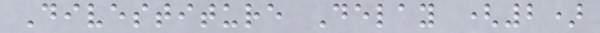Divestiture Delay (2)
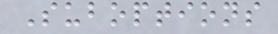Suboptions
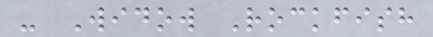- Widow Rockfish
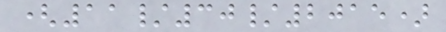(11/30/2015)
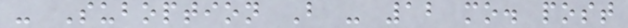- Suboption B - 12 mo. post
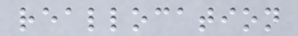reallocation
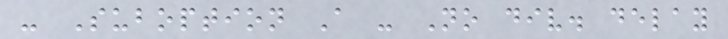- Suboption A - No div. delay
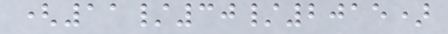(11/30/2015)
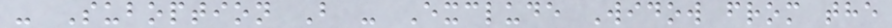- Suboption B - Exclude Widow from the
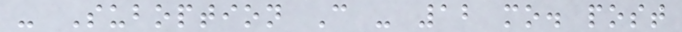- Suboption C - 12 mo. post
